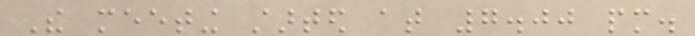The meeting started at 7.00 pm.
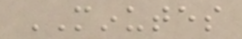MINUTES
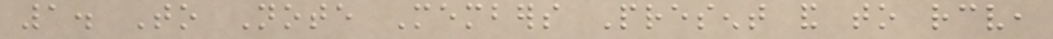1. To Note Members Present and to receive,
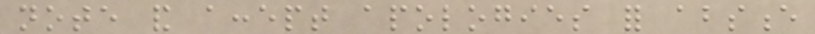note and accept apologies for absence
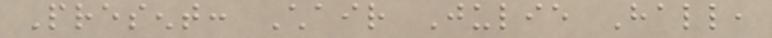Present: Chair Julie Hall,
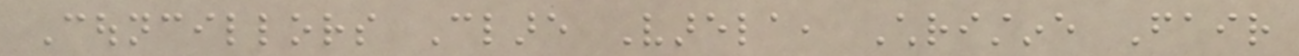Councillors Clare Varela, Christine Fair
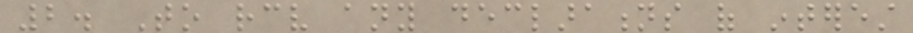2. To receive any declarations of interest
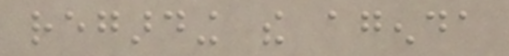regarding the agenda
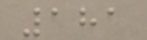181
